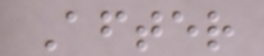After
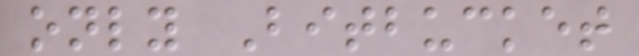only Bitbucket
